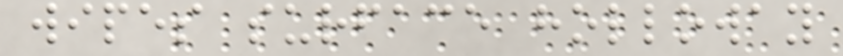wipes surface holloway
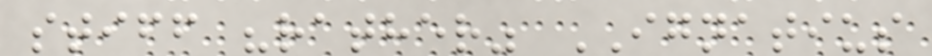stiff "rather" IGNATIUS
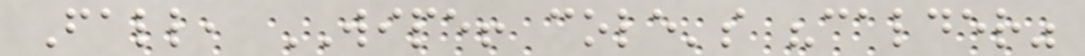Fall, WIPE! cole's "calder"
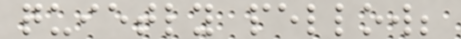quietly pellow;
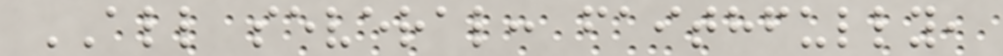ALL several: faithfully,
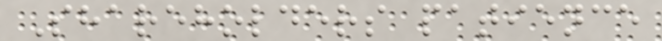Shareholders patience
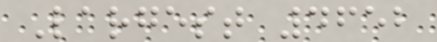Largest 4652
